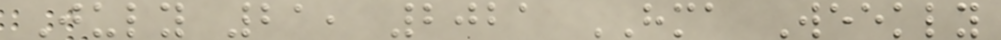July 21, 2021 HMA Weekly
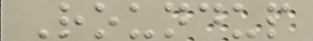Roundup
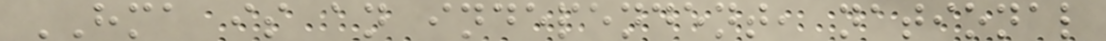HMA is an independent, national
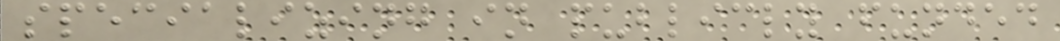specializing in publicly funded
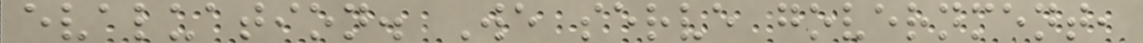evaluation. We serve government,
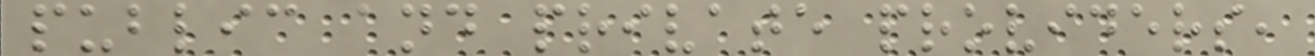public and private providers,
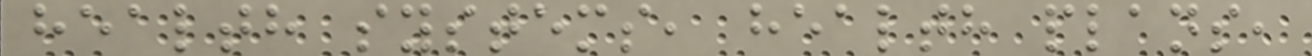health systems, health plans,
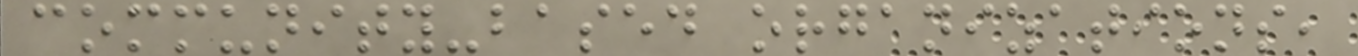community-based organizations,
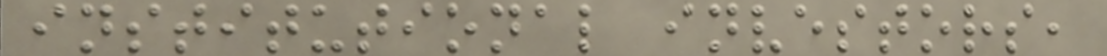institutional investors,
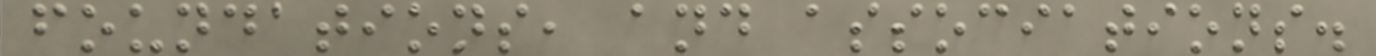foundations, and associations.
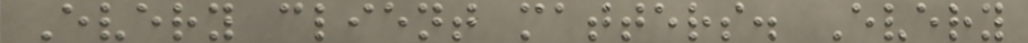Every client matters. Every
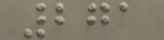271
